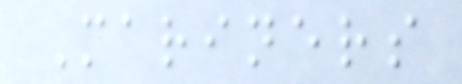Mariners
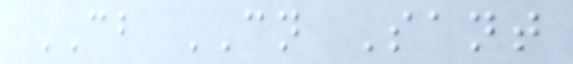CB CN Sant
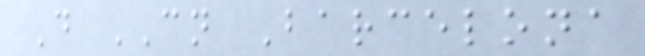D CN Barcelona
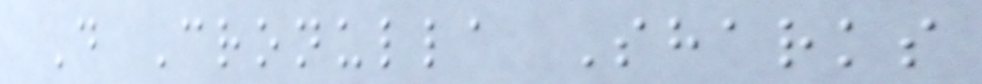D Cronulla Sharks
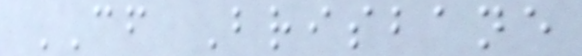CF Brisbane
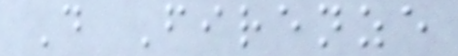D Firenze
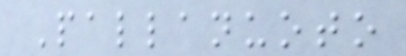Pallanuoto
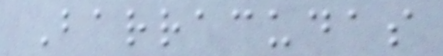Barracudas
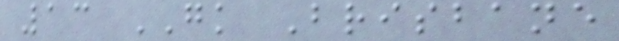13 GK Brisbane
